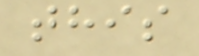this
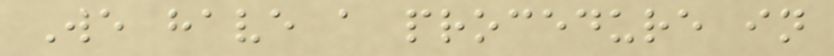We have a procedure in
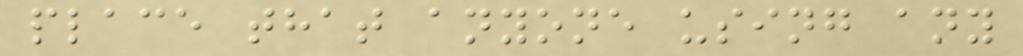place that anyone using any
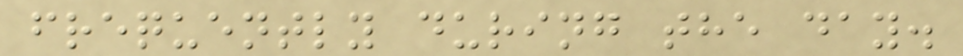frequently during the day.
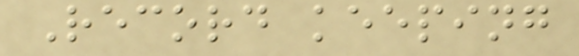Record keeping
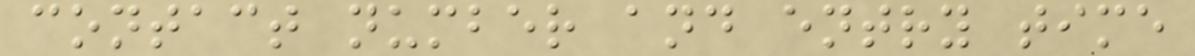contact number and entry time
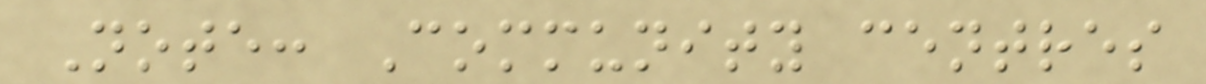Note: Community centres
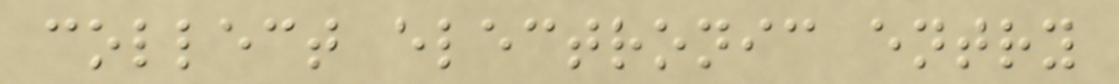collect electronic entry
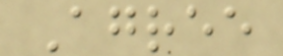Agree
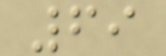69
